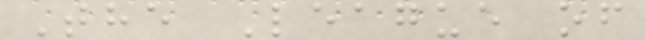The League of
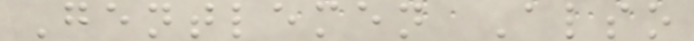Gentlemen Also
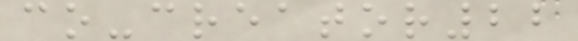co-creator22
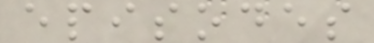episodes
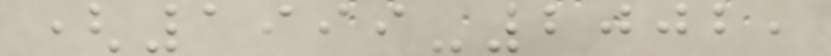(1999-2002,
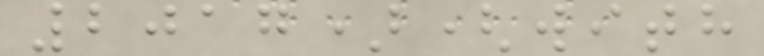2017)(with
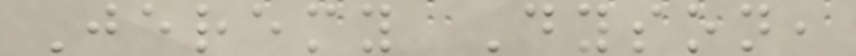Jeremy Dyson,
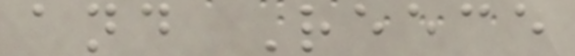and Reece
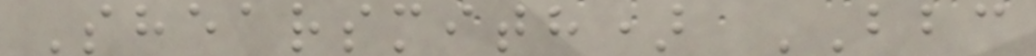Shearsmith) BBC
